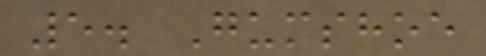5. Gumshoe
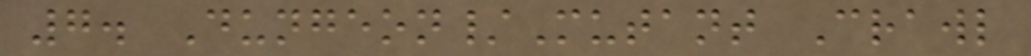7. Dungeon/Mutant Crawl
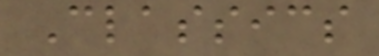Classics
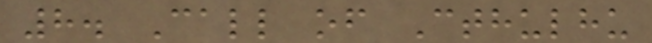8. Call of Cthulhu
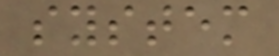system
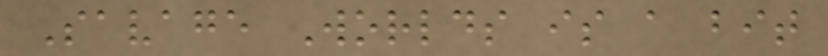Savage Worlds is a bit
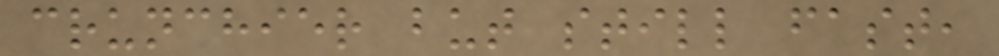crunchier but still fast,
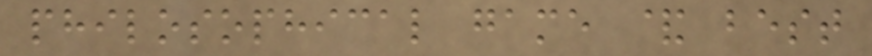philosophical game & best
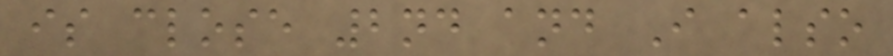is close 2nd and I also
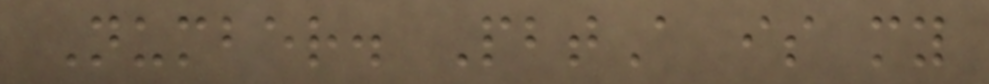Number. PbtA is my
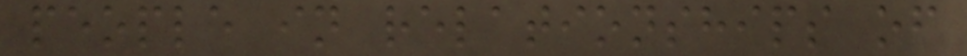people in relationships of
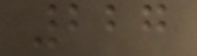227
